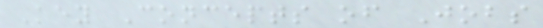Key Concepts of Jobs
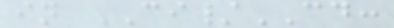in CI/CD:
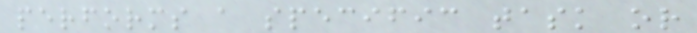performs a specific task or
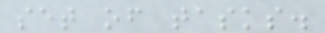set of tasks.
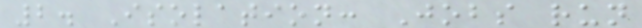2. Isolation: Jobs run
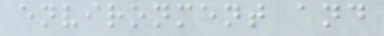environment and
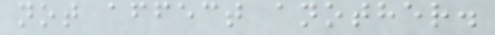not affect another.
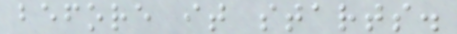before it starts.
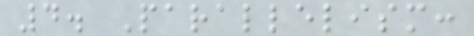4. Parallelism:
